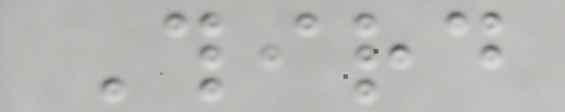Third
